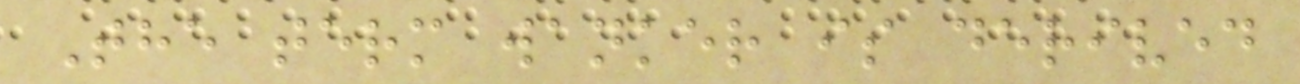The term wanker is derived
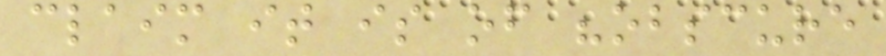claim it is of "obscure
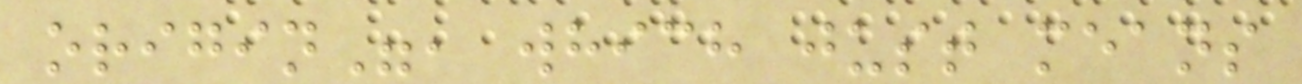origin", which just means
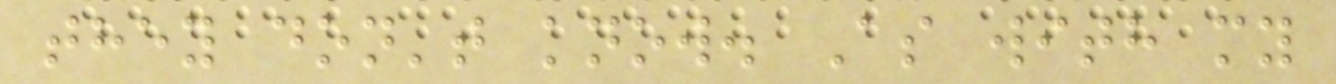they don't know. As with my
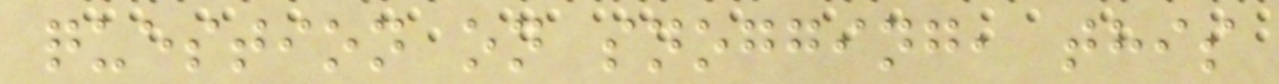question on snogging, this
